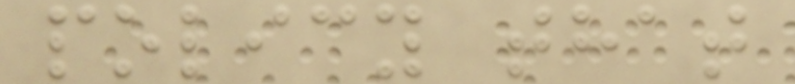policy that
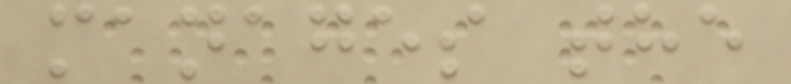manages the
